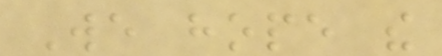We hope the
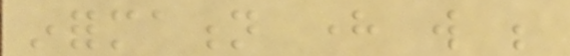information here will be
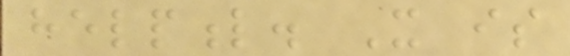helpful. It is
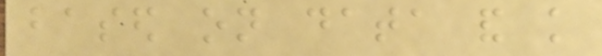based on data and knowledge
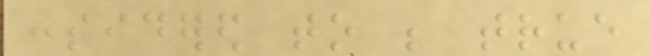considered to be true
